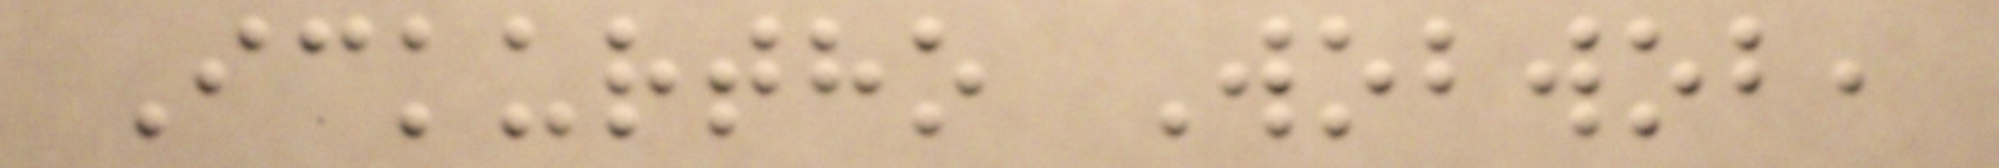Ickurtho Wobwob,
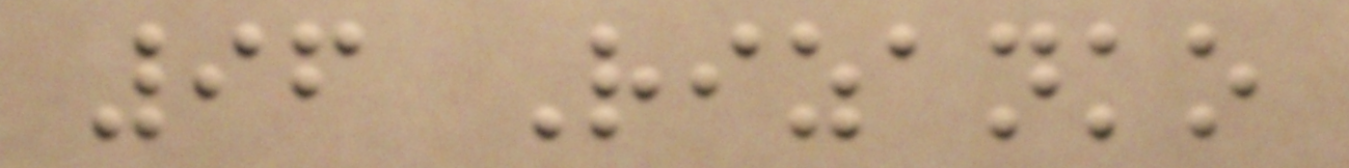96 Rizanko
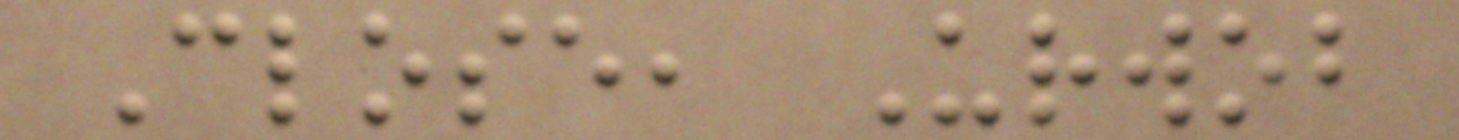Close, Urwob
